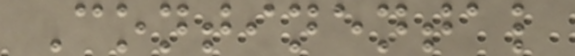Continental
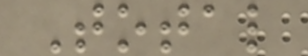Total
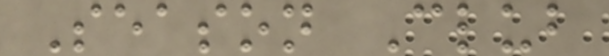Season Club
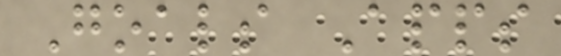Goals Apps
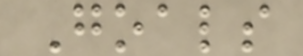Goals
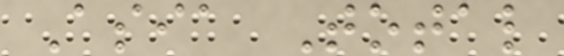Asia Total
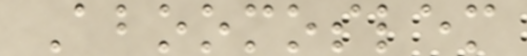Aboomoslem
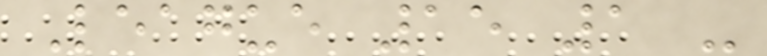League 15 1 -
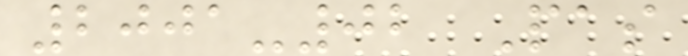2001-02 Pas
